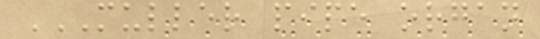MULLER PIPE ORGAN
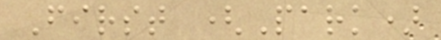First (Park)
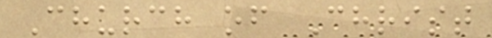Church of Christ
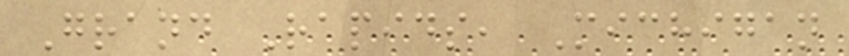Grand Rapids, Michigan
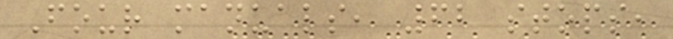Four manuals, 62 stops,
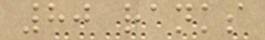80 ranks
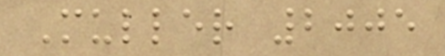Muller 2005
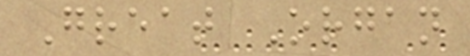Great Organ
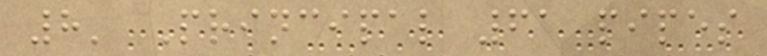8' Principal 61 pipes
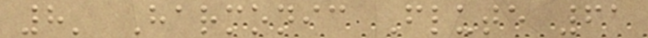8' Harmonic Flute 61
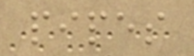pipes
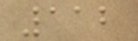112
